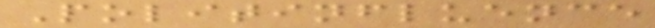Politinfluence
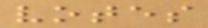votes
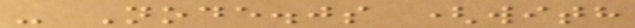- Node.js (with
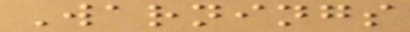Warnings
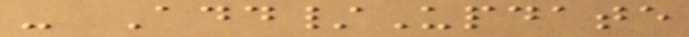- Add/Update
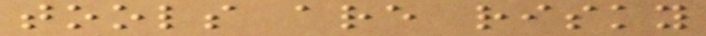tools are risky
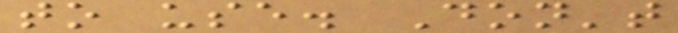to use. Don't
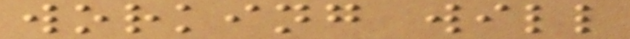working will
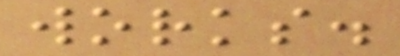works.
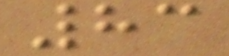83
